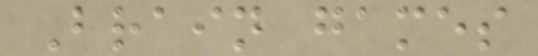Brain games
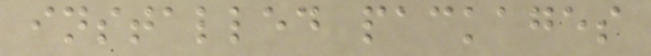installed packages
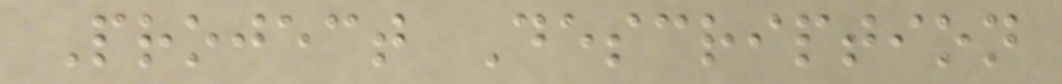Project Description
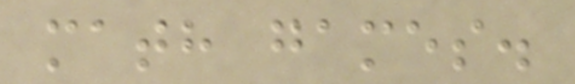math games.
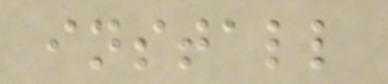install
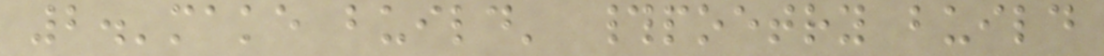2.'make build' #poetry build
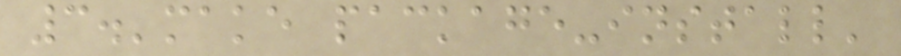3.'make package-install'
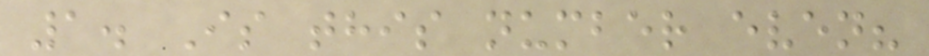1. Is this number even?
